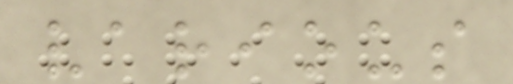various
